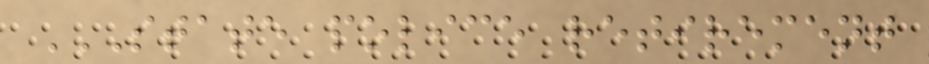STATE POLICE RETIREMENT
